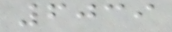6039
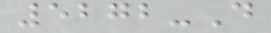5272-D
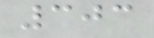303
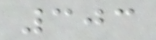303
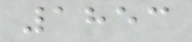1853
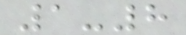1-8
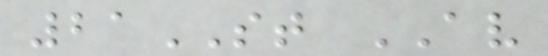21ST AV
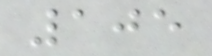105
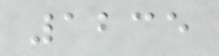1235
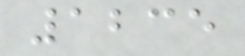1235
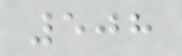508
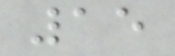15
